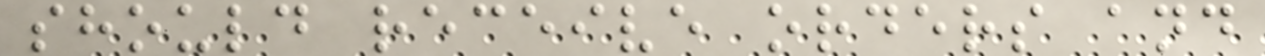should receive orders and
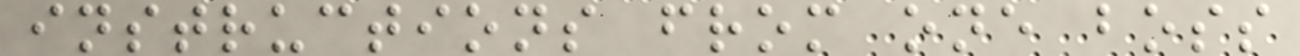instructions from one boss
